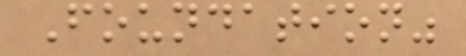Foundation"
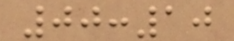00:10
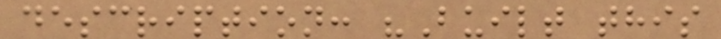description: "Built this
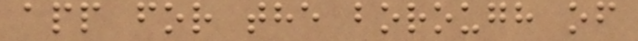app for the borough of
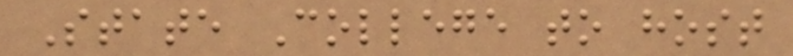State College to host
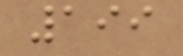199
